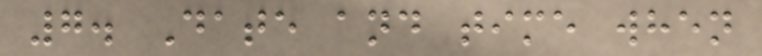7. Date and time when
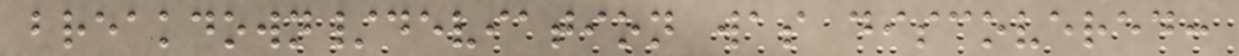breakdown/deviation was discovered:
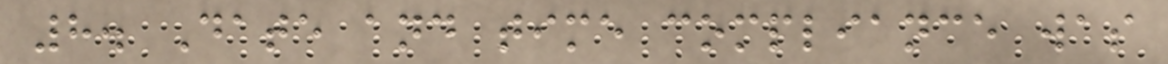8. Date and time compliance was
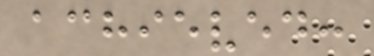achieved:
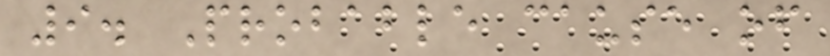9. Probable cause of
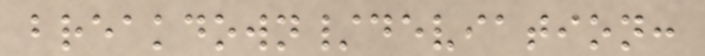breakdown/deviation:
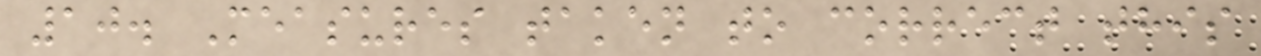10. Measures taken to correct this
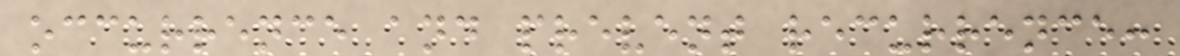occurrence and prevent recurrence:
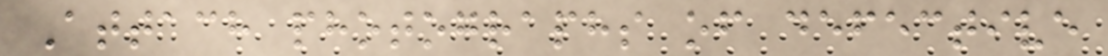Attach photographs of defective
